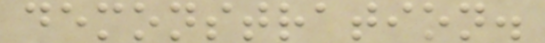demonstration.
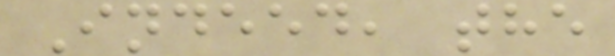Indeed, the
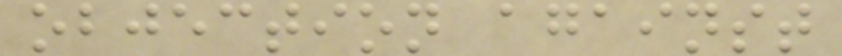objection against
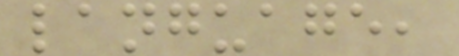language,
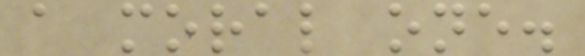a moral one.
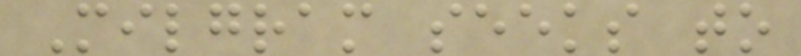Milgram seeks to
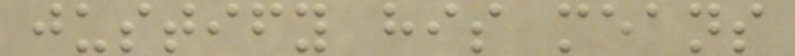justify his means
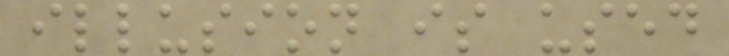illusion is used
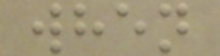when
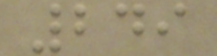249
